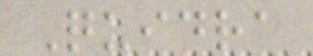Quidra
